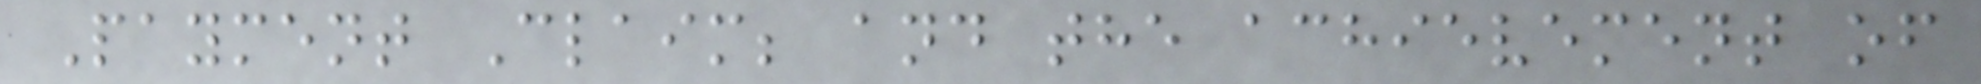Payment Claim; and the achievement of
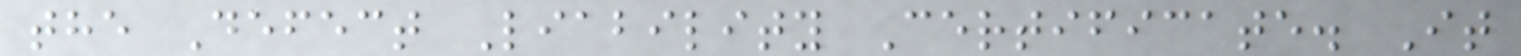the Defect Liability Certificate. It
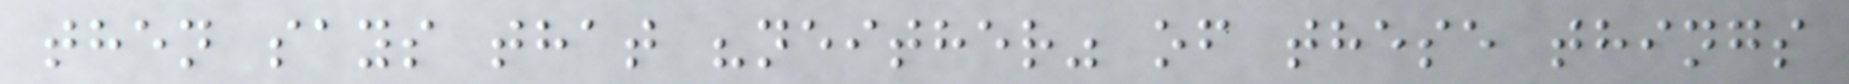then says that "neither" of these things
